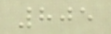805
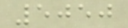5050
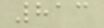813
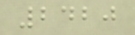2420
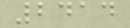2414
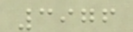3976
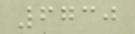6730
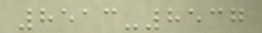8513-8537
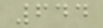644
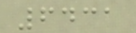6431
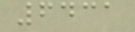6431
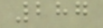287
